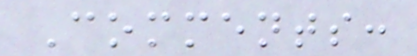Comments:
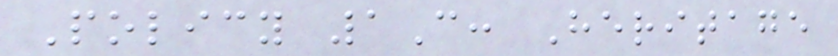Policy 1C: Heritage
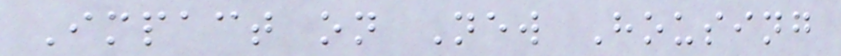Impact on New Housing
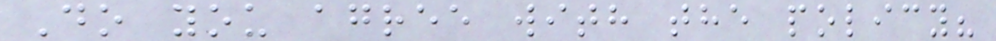Do you agree with the policy?
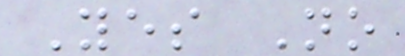Yes No
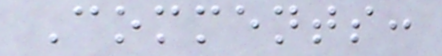Comments:
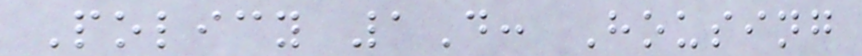Policy 1D: Housing
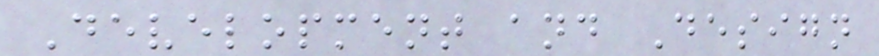Development and Design
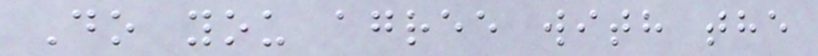Do you agree with the
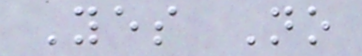Yes No
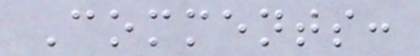Comments:
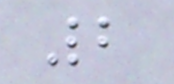2
